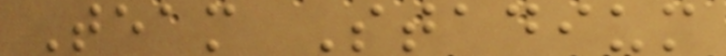Team Stadium
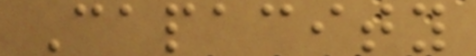Capacity
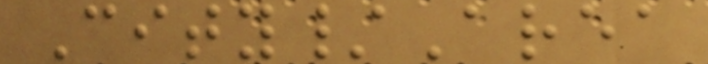City/Area
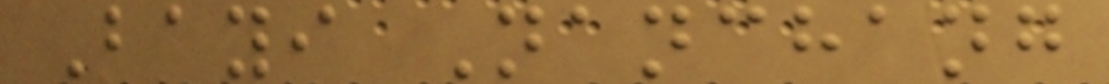Bayi Nanchang
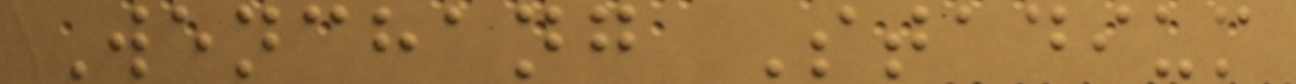Wenchang Stadium
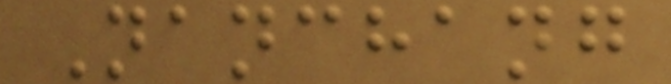Nanchang
